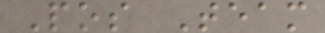Pos Team
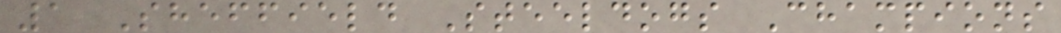1 Sheffield Steeldogs Champions
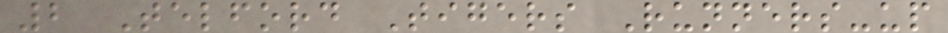2 Telford Tigers Runners-up
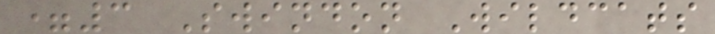=3 Swindon Wildcats
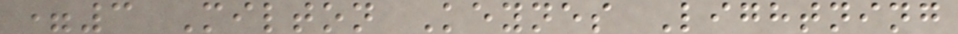=3 Milton Keynes Lightning
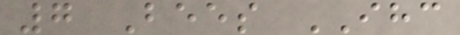7 Bees IHC
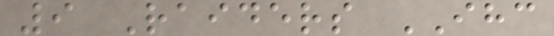9 Raiders IHC
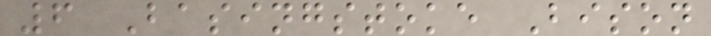6 Basingstoke Bison
